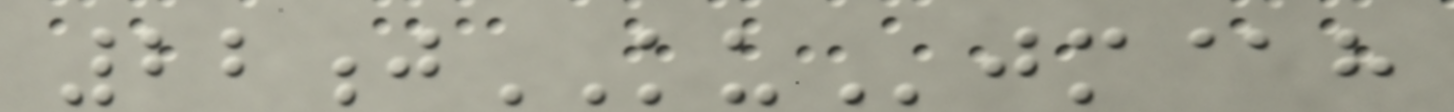22jKUjm@h
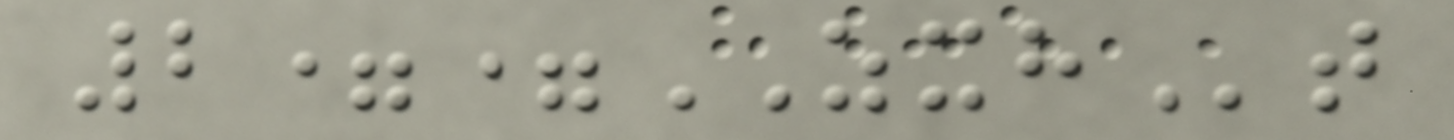2==ZXHt
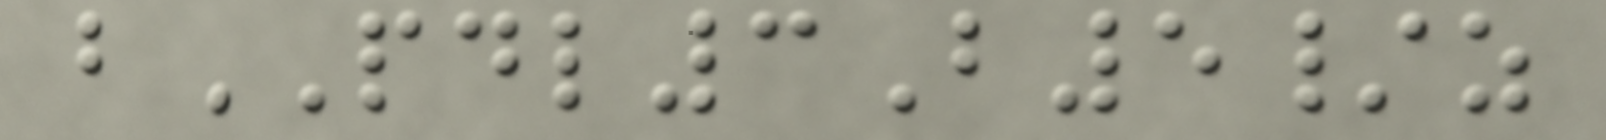bPDL3B5/z
